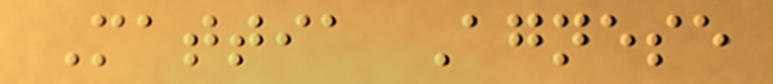Mattia Agnese
